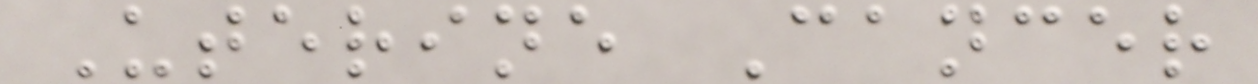Uterine Cancer
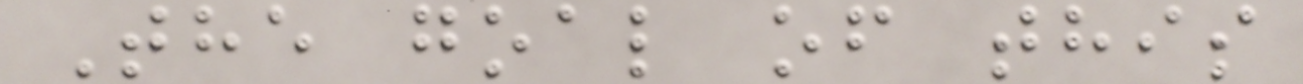The goal of this
